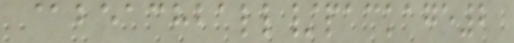@beachball/package2
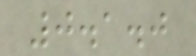0.1.0
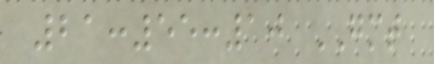21:55:10 GMT
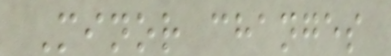Minor changes
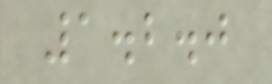1.2.0
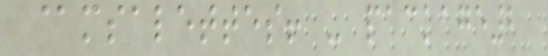@msalettes! - package2
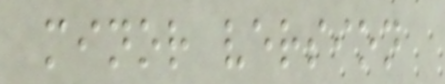minor version
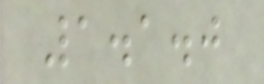1.1.0
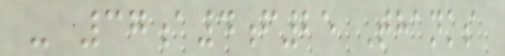- 37a4f25 Thanks
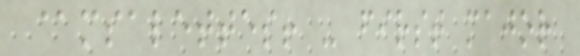@msalettes! - first major
